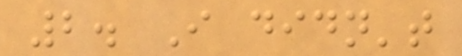2. I didn't
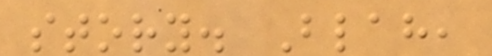story. Blah,
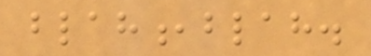blah,blah.
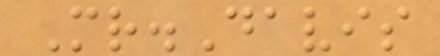Mr.Davis
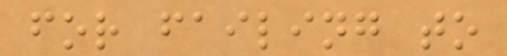for failing to
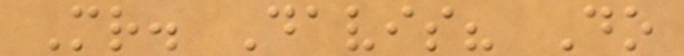Mr. Davis? Do
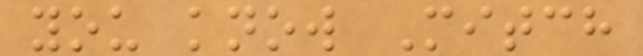you know Mitch
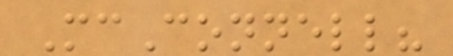McConnell?
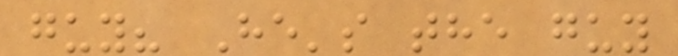guy? He's the guy
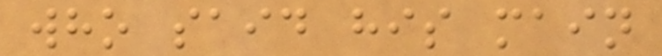who said his main
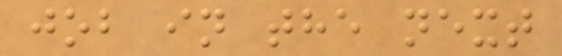job in the next
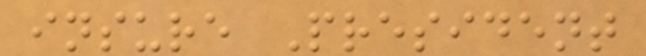insure President
